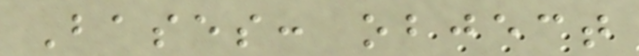Bases: object
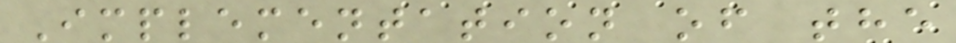Implementation of the
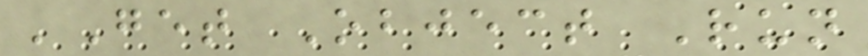'Get Object Run
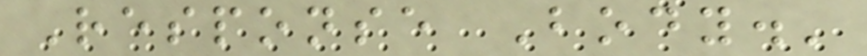Response Body.'
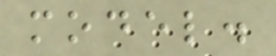model.
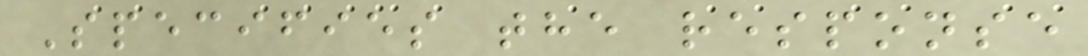Specifies the response
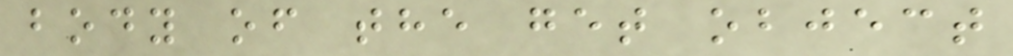body of the get object
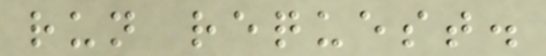run request.
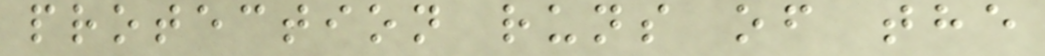protection runs of the
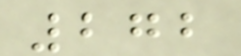272
